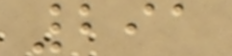291
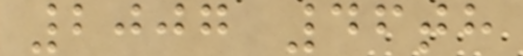2007 46th
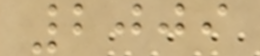2009
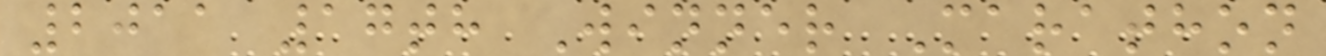2011 17th Winner Marathon
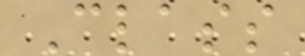Class
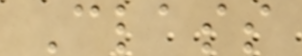Class
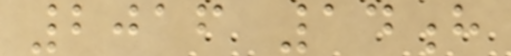2016 14h
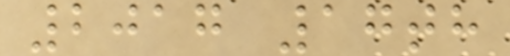2017 17th
